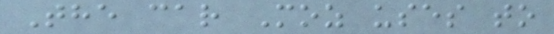The car Moz uses to
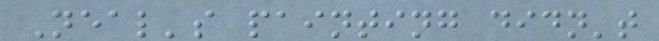Neal's painting didn't
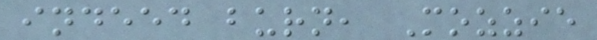indeed burn, Mozzie
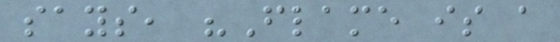says, "Flame is a
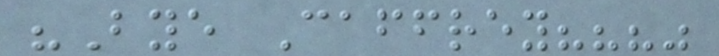"Bye Caffrey???"
